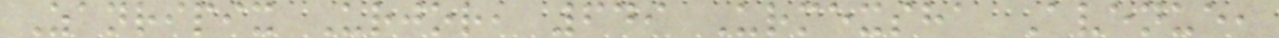Zanripix Urjor, 649 Urmexsha Avenue,
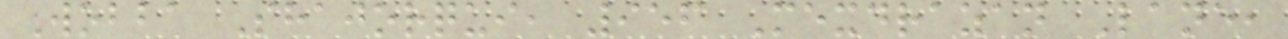Wobba Shajorqui, 956 Mexdrazan Lane,
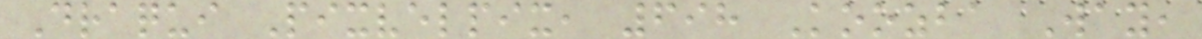Draqui Pixvelpix, 698 Koozba Way,
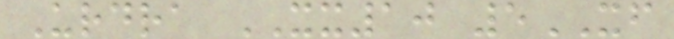Urdra XX10 5XF
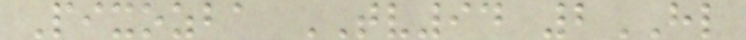Pixozba TV94 2HL
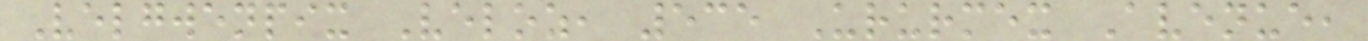Velgwenpix Veloz, 535 Ururmex Avenue,
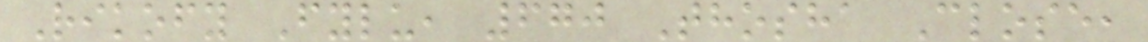Rikofy Fylu, 670 Thosha Close,
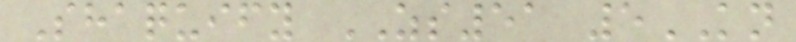Shaquify ZS51 5KN
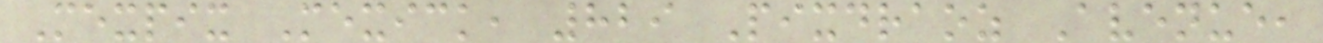Mexpix Mexick, 829 Pixdraoz Avenue,
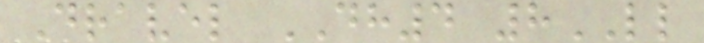Dravel DH4 8LL
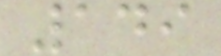149
